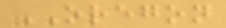OREGON
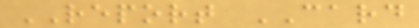REPORT CARD
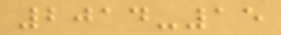2014-15
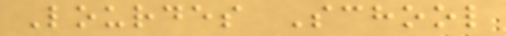Lourdes School
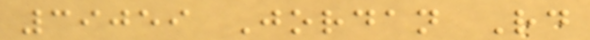39059 Jordan Rd
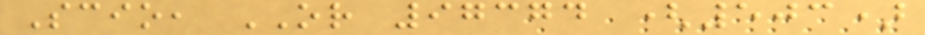Scio, OR 97374 (503)
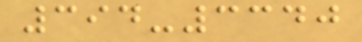394-3340
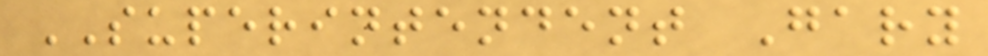SUPERINTENDENT Gary
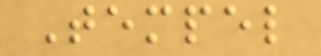Tempel
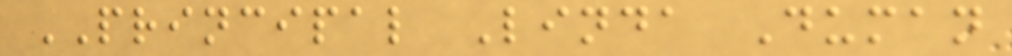PRINCIPAL Linda Duman
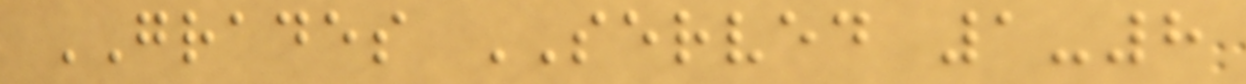GRADES SERVED 1-8
